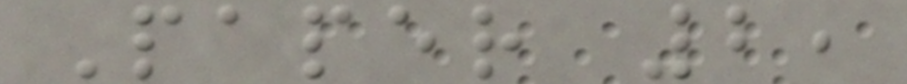Paper 2,
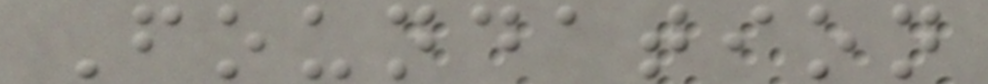Foundation
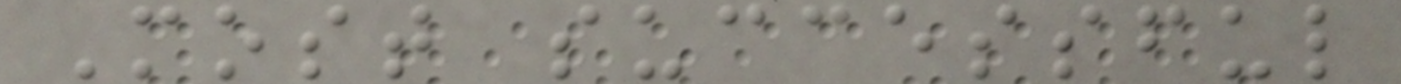Most successful
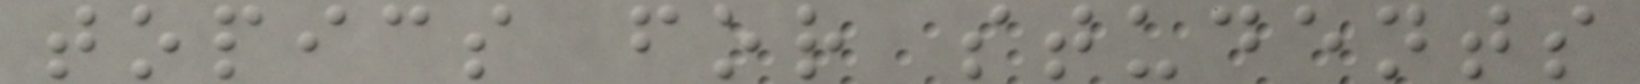topics for students
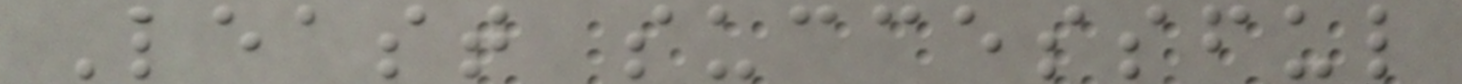Least successful
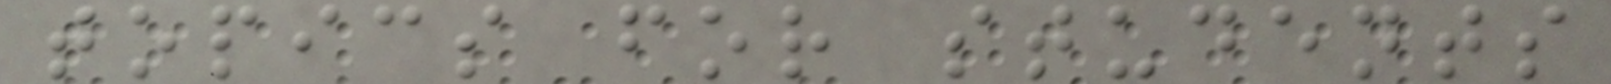topics for students
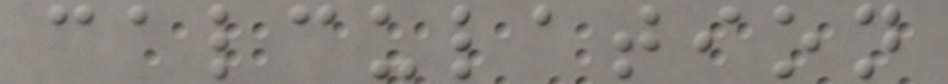calculation
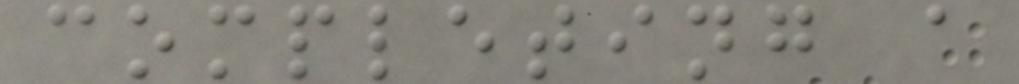completing a
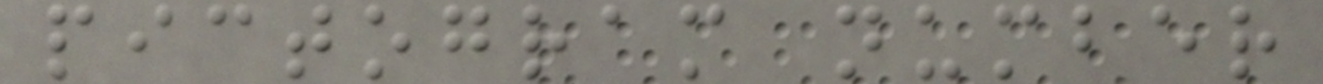pictogram number
